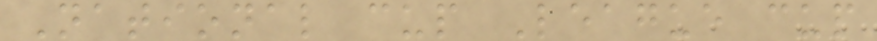National cup League cup
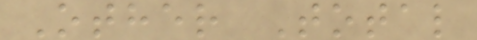Other Total
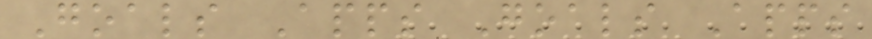Goals Apps Goals Apps
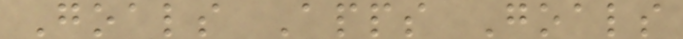Goals Apps Goals
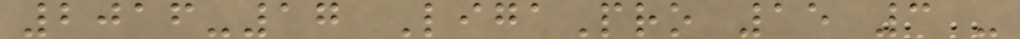2016-17 LigaPro 15 3 -
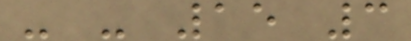- - 15 3
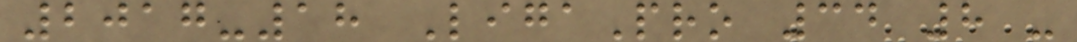2017-18 LigaPro 34 8 -
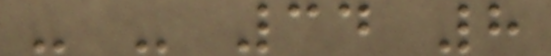- - 34 8
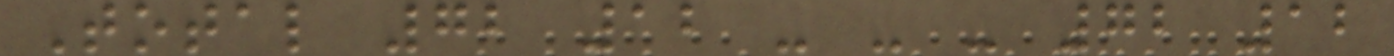Total 72 12 - - - 72 12
